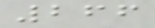266
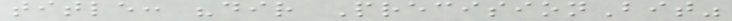title: "dir PrecisionBit"
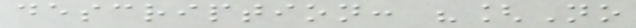description: "[No
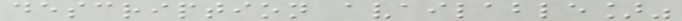description available]"
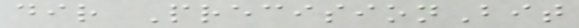dir PrecisionBit
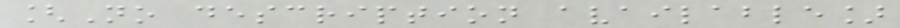[No description available]
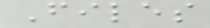Files
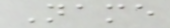Name
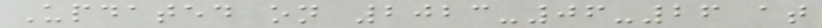Updated on 2023-06-26 at
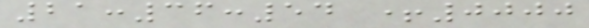21:36:54 +0000
